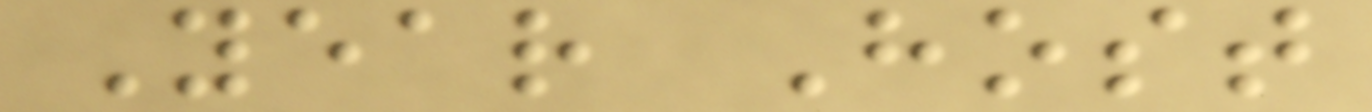Year Host
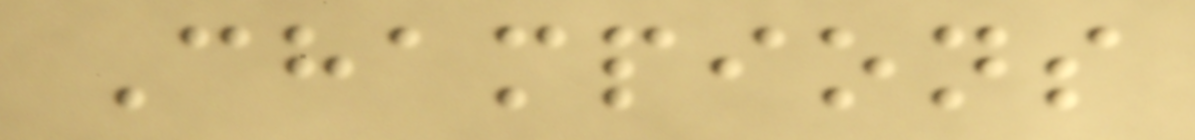Champions
